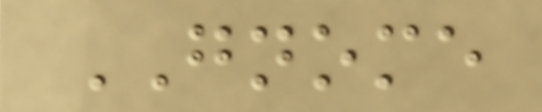GNOME
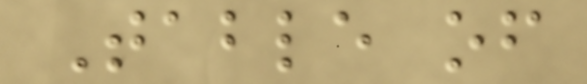Table of
